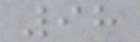98
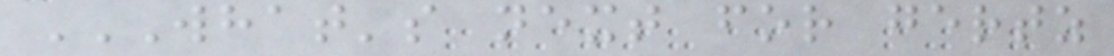WHAT'S NEXT FOR GERTZ
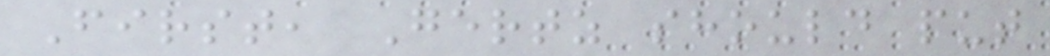First, Gertz should put
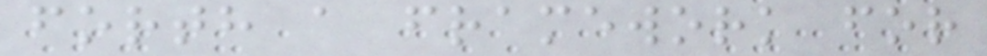forth a framework for
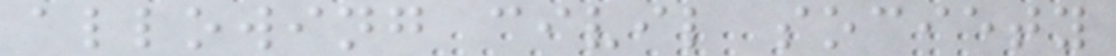allowing civil society
